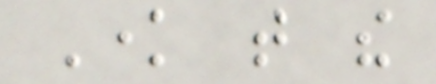Know that the
